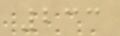233
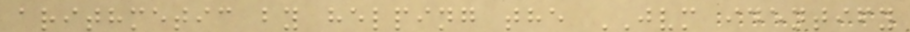arithmetic by helping the JVM identify
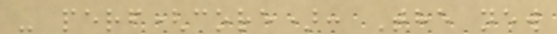- perf(core): The new
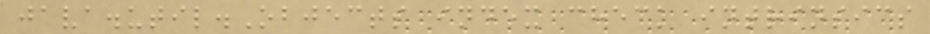java.util.Objects index check intrinsics
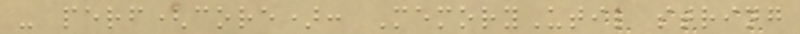- perf(core): MemoryUtil string
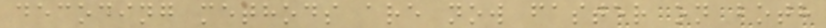decoding methods are now faster on both
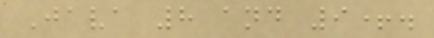Java 8 and 9+.
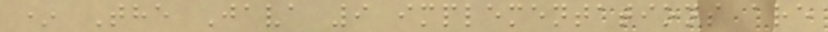* The Java 9 implementations are
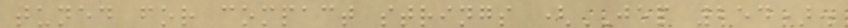tuned for compact strings (JEP 254).
